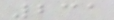231
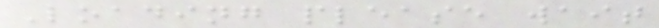Loading please wait
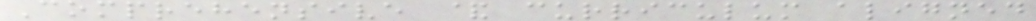Comprehensive & curriculum aligned
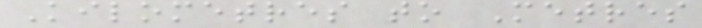Kilometres to Metres
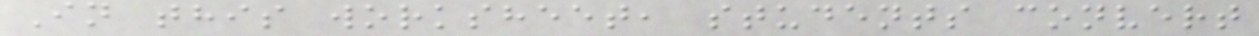In this worksheet, students convert
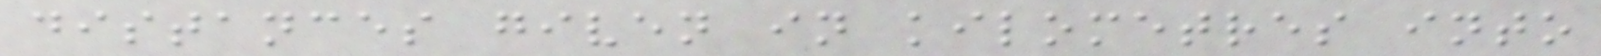distances given in kilometres into
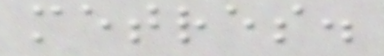metres.
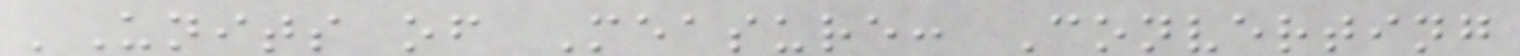'Units of Measure: Converting
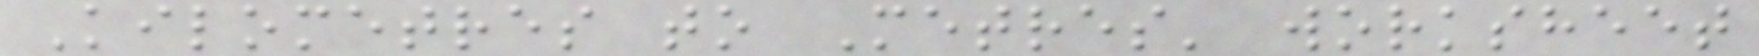Kilometres to Metres' worksheet
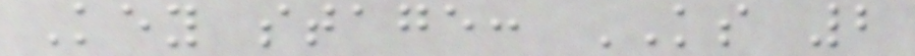Key stage: KS 2
